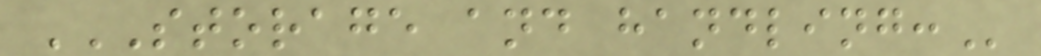STORAGE AND HANDLING:
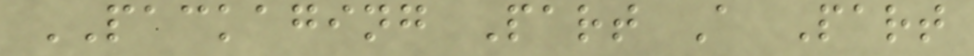PACKAGING Part A Part
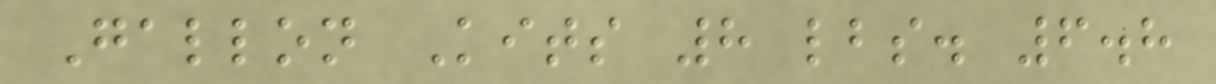Gallon Kits 8 lbs. 6.8
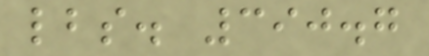lbs. 390.7
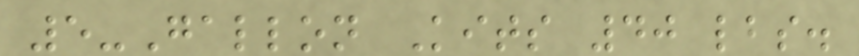5-Gallon Kits 40 lbs.
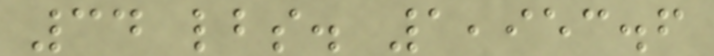34 lbs. 1,953.6
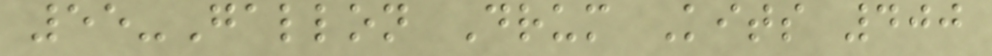55-Gallon Drum Kits 400
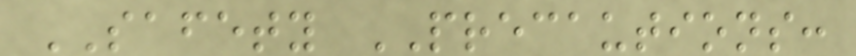SAFETY PRECAUTIONS:
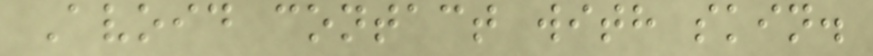Avoid contact with skin.
